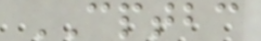CPTBC
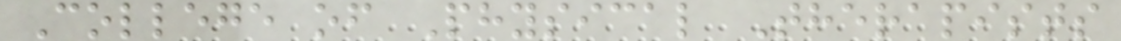College of Physical Therapists
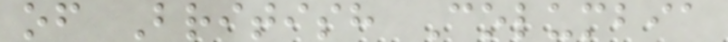of British Columbia
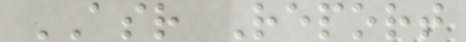ASR Report
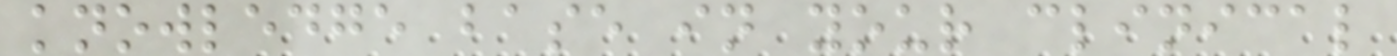knowledge base in your clinical
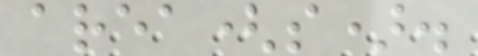area(s).
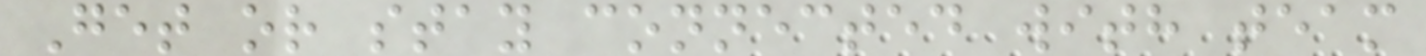Get or stay connected with team
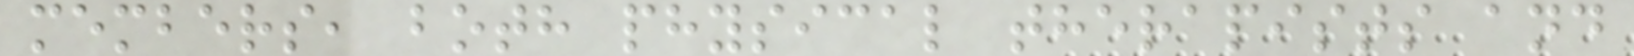members, both physical therapists and
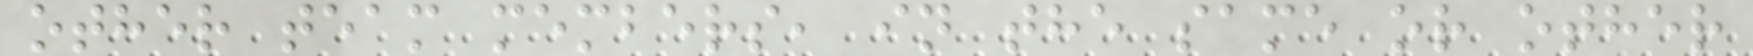other team members, in the same or other
